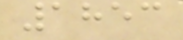1853
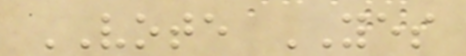VOTE YES
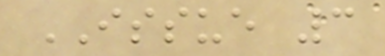ISSUE 3
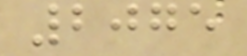2075
